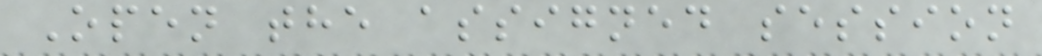Open the assigned session
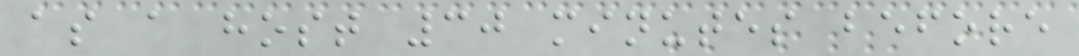as a host 30 minutes before
